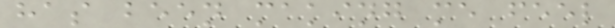has been making me feel
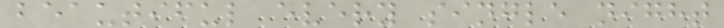beautiful every single night
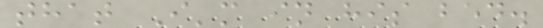that I'm in his bed.
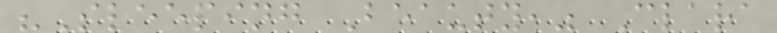"Sleeping Beauty," Clara
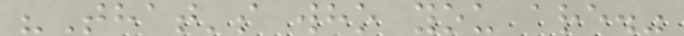"That's who you are."
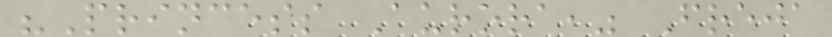"Princess Aurora," Freja
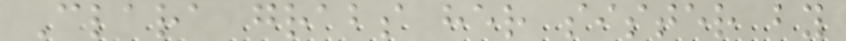Clara grabs her sister by
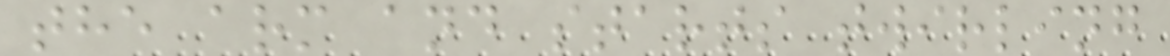the arm and starts twirling
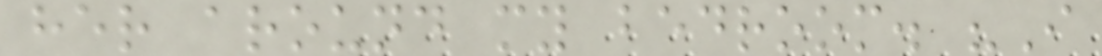her around my bedroom. "I
